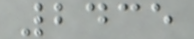2435
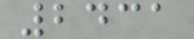2431
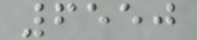6550
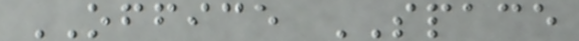OFFICE SPACE
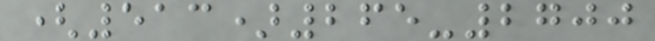(513)265-2700
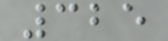325
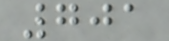701
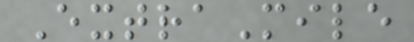ExtraMile
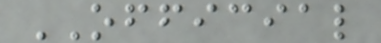OFFICIAL
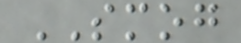SMOG
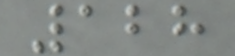128
